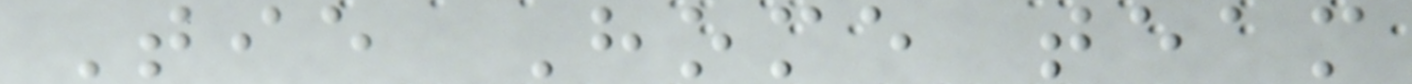Tie Home team
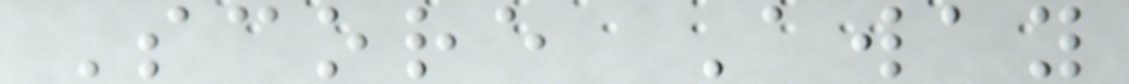Score Away
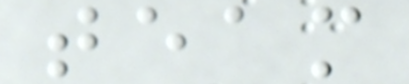team
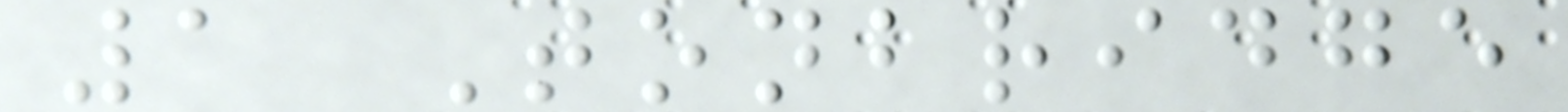1 Tonbridge
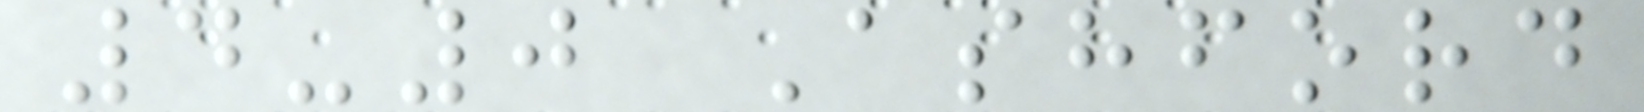4-0 Ashford
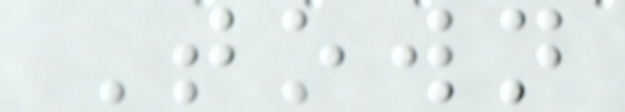Town
